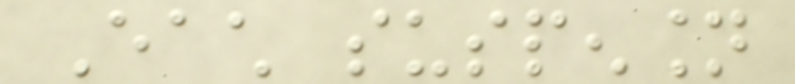Each suspension
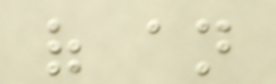of an
